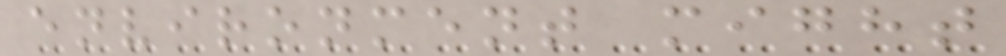environment might
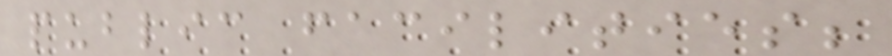public facilities;
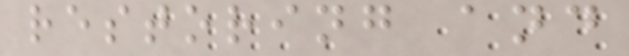restoring and
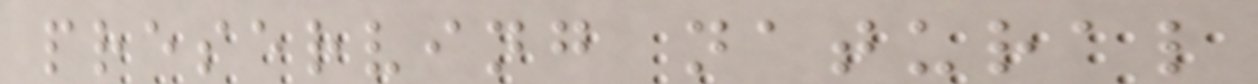preserving natural
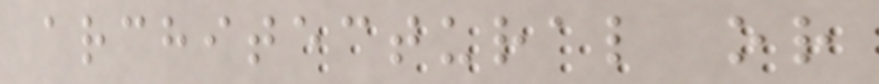architectural or
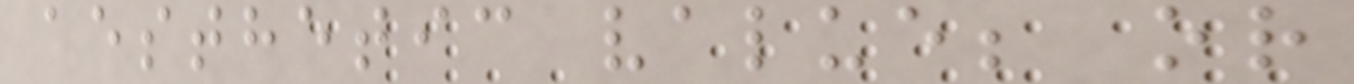aesthetic value; or
